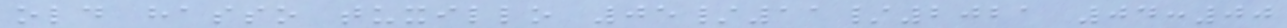old hasso tuxillo 05/11/2021 04:00
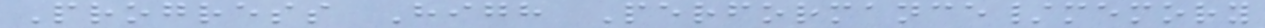Progress High Performance/memory
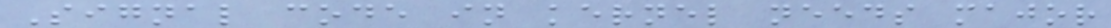Signal code in kernel needs major
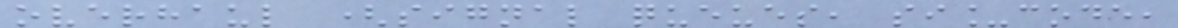overhaul (signal queues, si_code,
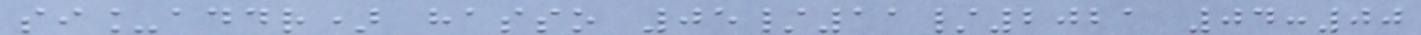si_addr) hasso 05/11/2021 04:00
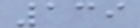139
